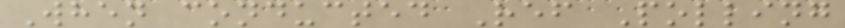When conducted Ref Polling
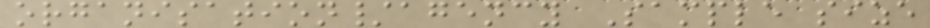organisation/agency Sample size
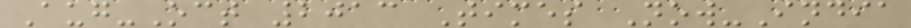Aug-Oct 2013 Times Now-India
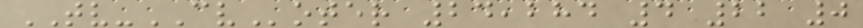TV-CVoter 24,284 4 22 0
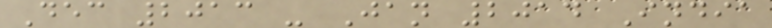Dec 2013 - Jan 2014 India
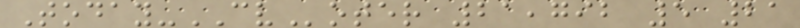Today-CVoter 21,792 5 21
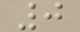0
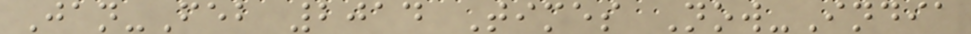Jan-Feb 2014 Times Now-India
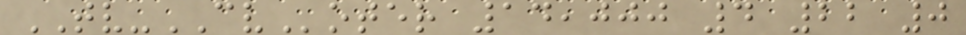TV-CVoter 14,000 4 22 0
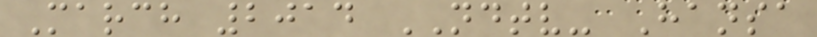March 2014 NDTV- Hansa
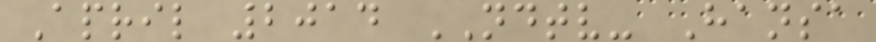April 2014 NDTV- Hansa
